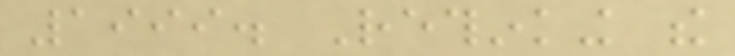1999. Rethinking the
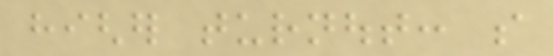higher turnout: so
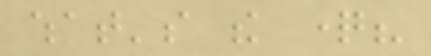what's the question?
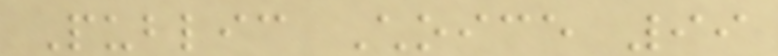Public Choice 99
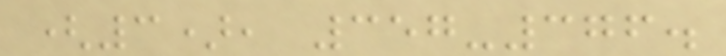(3), 357-376.
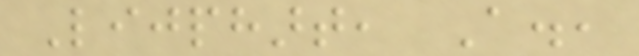Lijphart, A.,
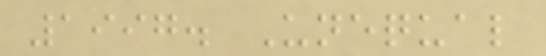1997. Unequal
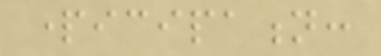participation:
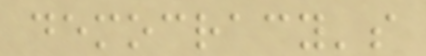democracy's
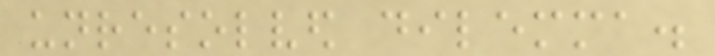unresolved dilemma.
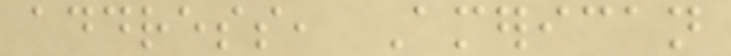address, American
